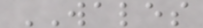WALES
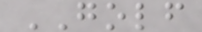GOLF
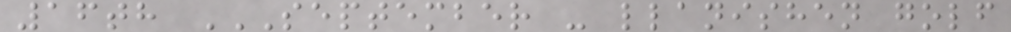16th SEPTEMBER - LLANISHEN GOLF
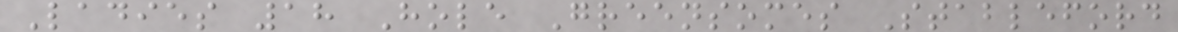Ladies 18 Hole Greensomes Stableford
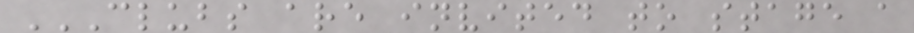CLUBS ARE INVITED TO STAGE A
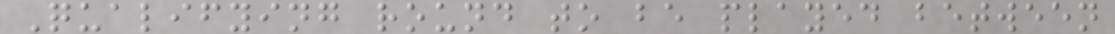Qualifying round to be played between
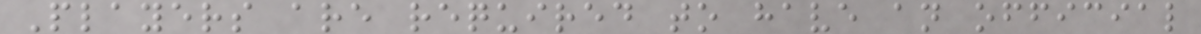Players are required to have an official
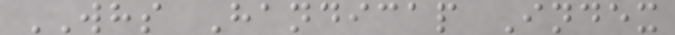WHS Handicap Index
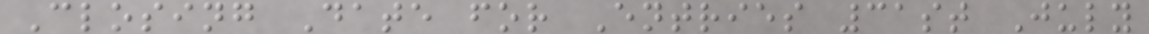Closing Date for Entries 31st July
